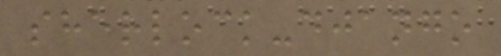sherlock-django
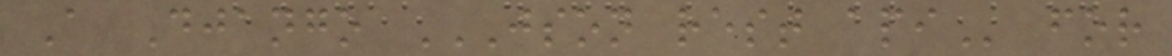A Django JSON REST API for
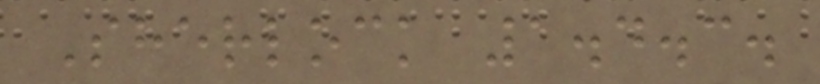Sherlock 1.4.3.
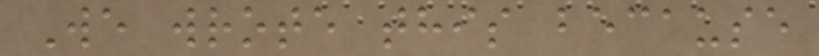We wrote this because
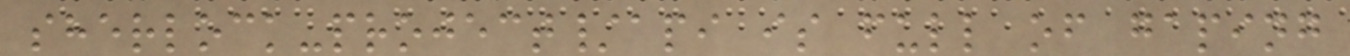sherlock-project/api is full of gaping
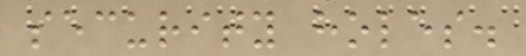security holes.
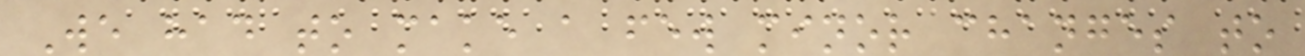We had to make a few minor changes to
